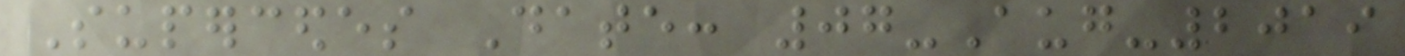Supercedes Date: 07-Aug-2019
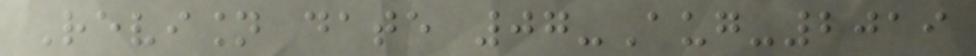Revision date 07-Aug-2019
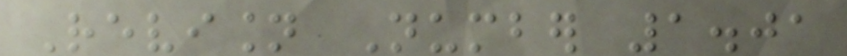Revision Number 1.01
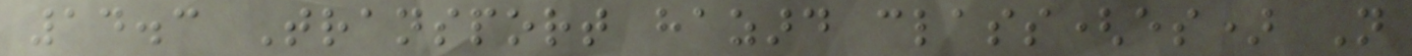14.3 Transport hazard class(es) Not
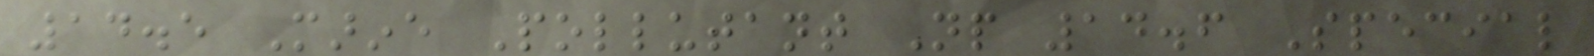14.5 Marine Pollutant Np 14.6 Special
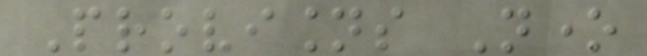Provisions None
